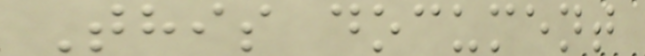This document
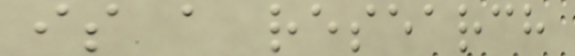is a research
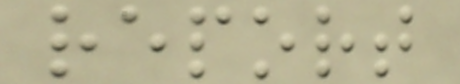report
